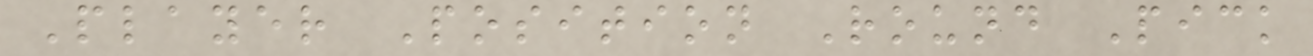Player Position Round Pick
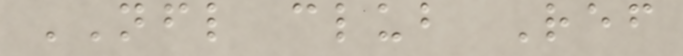NFL club Ref
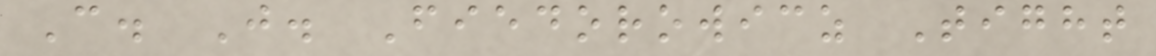C. J. Fiedorowicz Tight
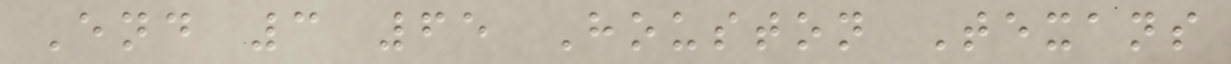End 3 65 Houston Texans
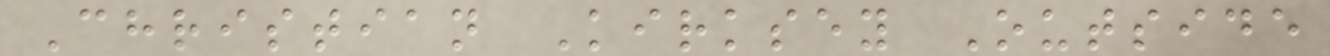Christian Kirksey Outside
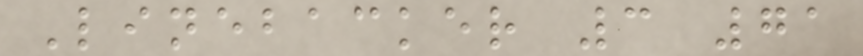Linebacker 3 71
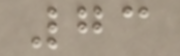73
